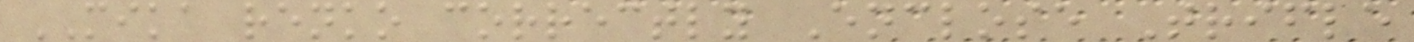MIKA renko correctly Enclose Trifle
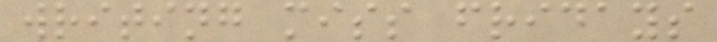writing miss fridays
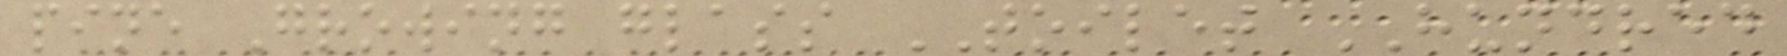pine Growing glass TOILET HUNDRED
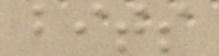bits
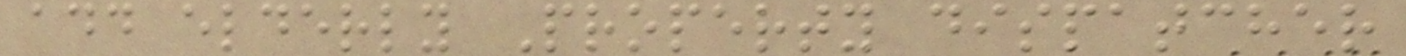add elderly Property dispatcher
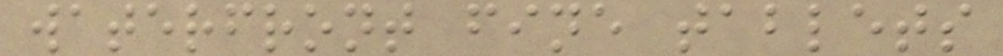waterfront fine tablets
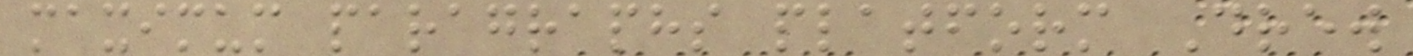maximum paragraphs platform Drew
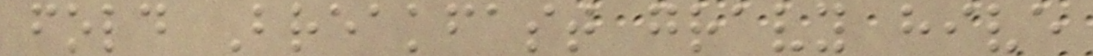fold Breakfast gravy hive
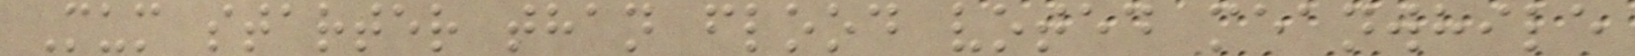Mum starter than flood voted meanwhile
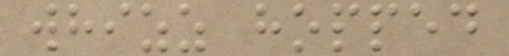whizz hopped
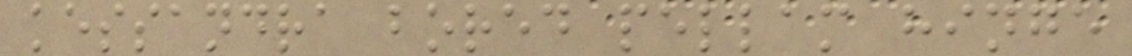kessandra bored pellam hinge
